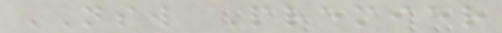NSW Premier
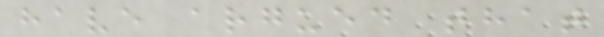have argued that
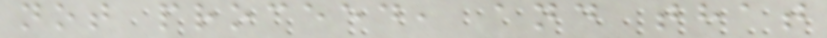not proceed, and that
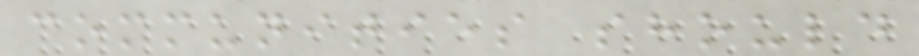communities should
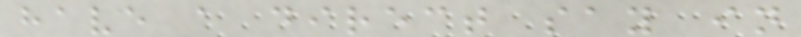have a direct say in
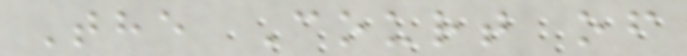The Court of
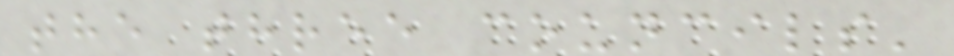the three councils'
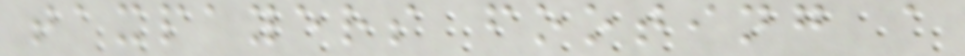taxpayers footing a
